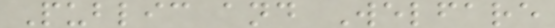Public and Welfare
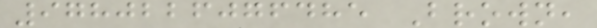9780226076485 Brown,
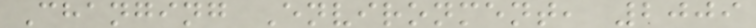Changing Environment, 2009
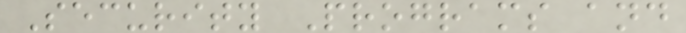Security Programs and
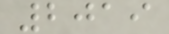2019
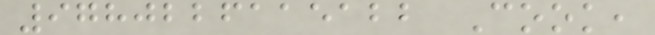9780226115122 Cook,
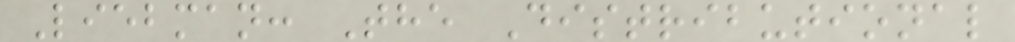Liebman: The Distributional
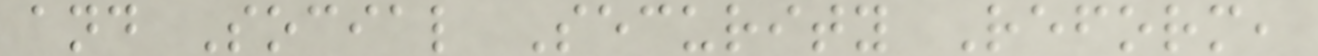and Social Security Reform,
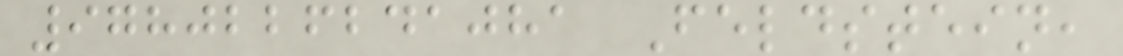9780226241081 Feldstein,
